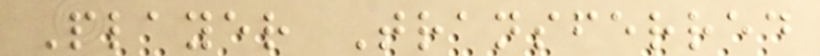Player Transferred
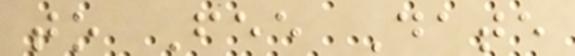to Fee Date
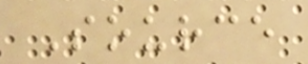Source
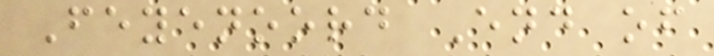Feyenoord End of
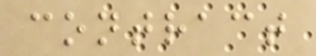contract
